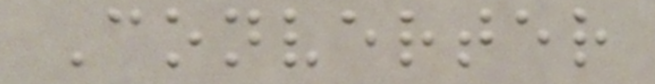Converter
